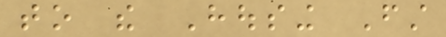to the Housing First
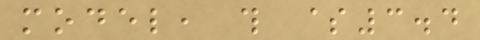model, this $3.4
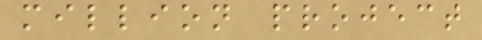million project
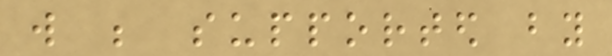will be supported by
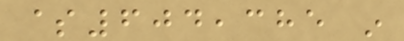$604,385 in
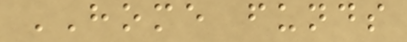HOME funds
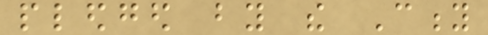pledged by the City
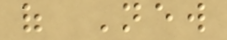of New
